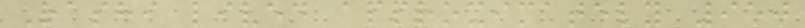Rashi lived approximately 950
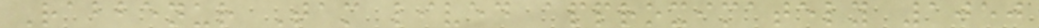Rabbenur Tam lived approximately 1050
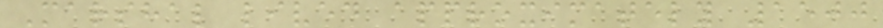Marshal lived approximately 1500
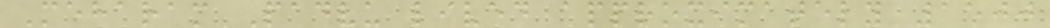Meharam Padvu lived approximately 1500
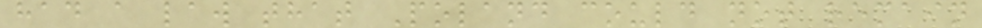had a law that Poland could not remain
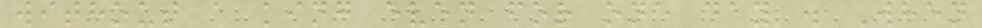without a king even for one day . When
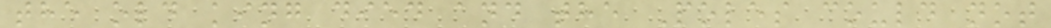the old king died and the Poles could not
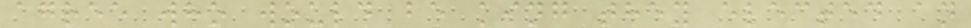agree who would be king they elected an
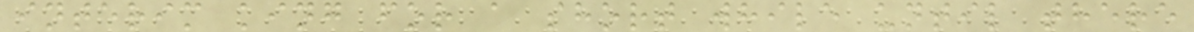interim king for a short while until there
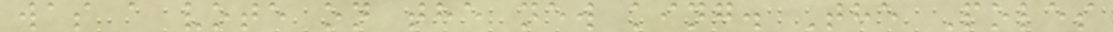was a vote on the new king. The Poles
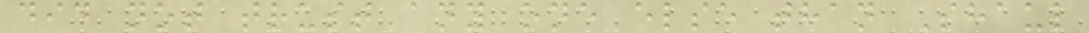did not trust any one else than Shaul
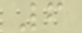6
